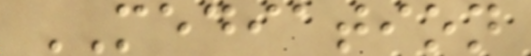MEDIATION
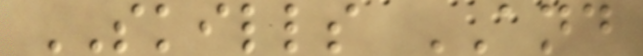SKILLS AND
